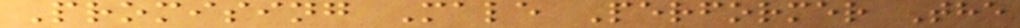Promising Male Performer The
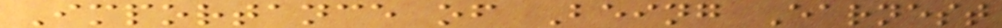Importance of Being Earnest
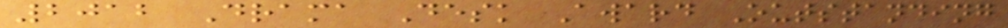2012 Drama Desk Award Outstanding
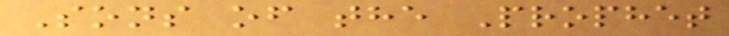Sons of the Prophet
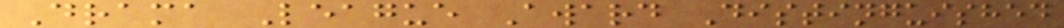Drama League Award Distinguished
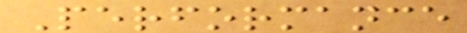Performance
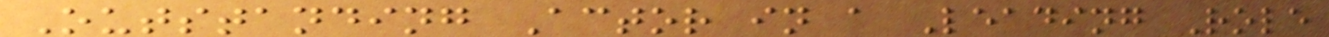Outstanding Actor in a Leading Role
